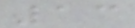13
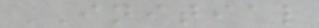INITIAL
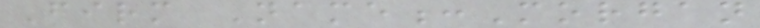Firm Name:Morgan
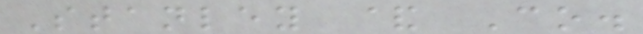Stanley & Co.
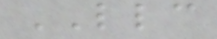LLC
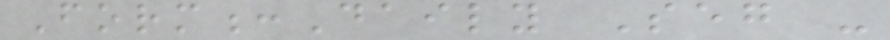Form:Daily Seg -
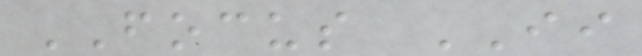FOCUS II
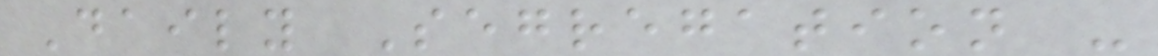Daily Segregation -
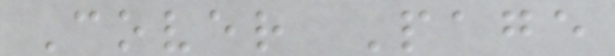Cover Page
